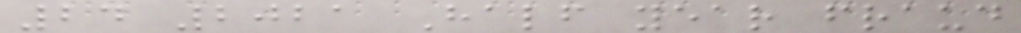24 2021 Half year fraud
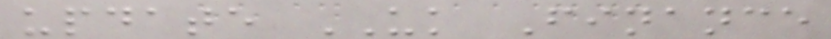update UK Finance
